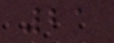21
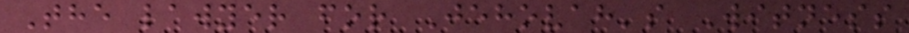The lawyer for Jehovah's Witness
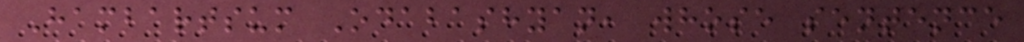Hambartsum Odabashyan, whose sentence
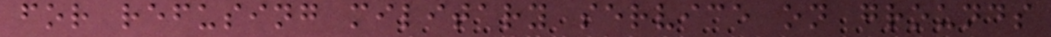for refusing military service on grounds
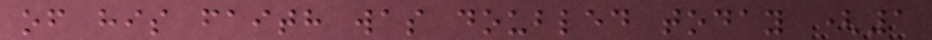of his faith was doubled today (1
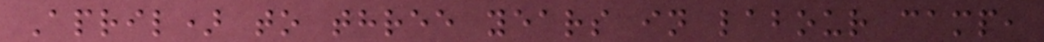April) to three years in labour camp,
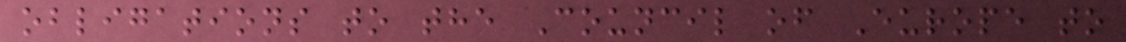obligations to the Council of Europe to
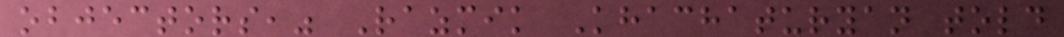objectors," Razmik Khachaturyan told
